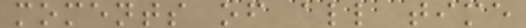moments of all time
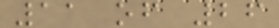11 of 26
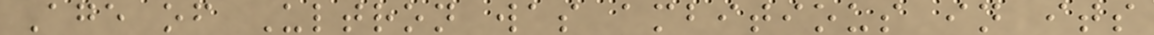Age of Ultron was ambitious in its
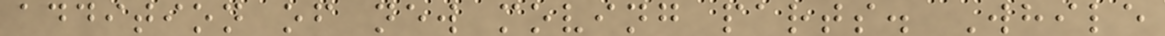addition of new moving parts. While
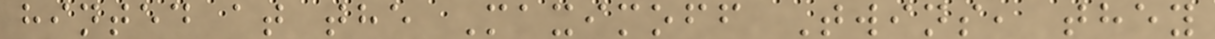hinted at the Maximoff Twins, they
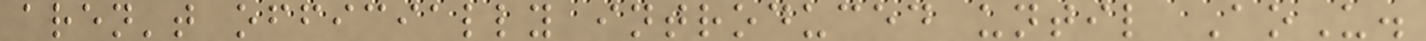aren't officially introduced until AoU.
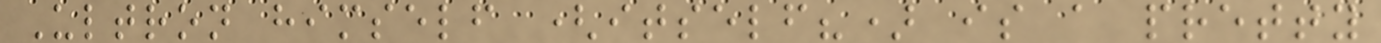Ultron himself (itself?) is a pretty
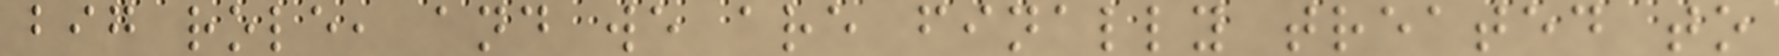big role, and we are finally treated to
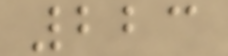223
